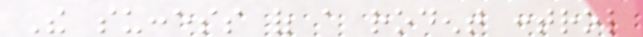The success of a rodent control
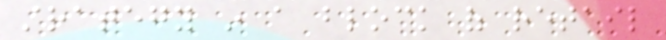strategy in a block of retail
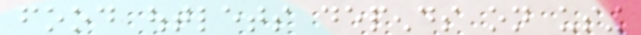food outlets depends on using
